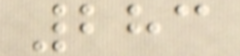283
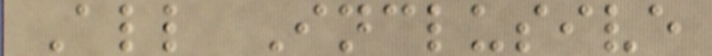All Inclusive
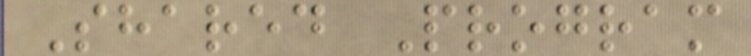Shared Program
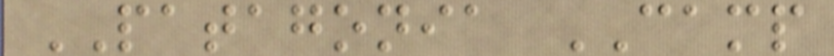PATAGONIA CAMP
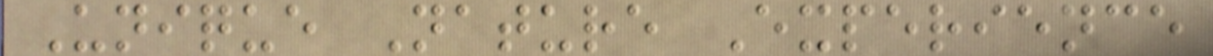Unique Nature Experience
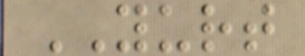YURT
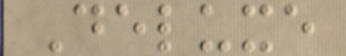Deluxe
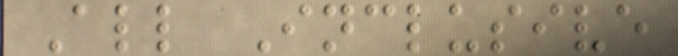All Inclusive
